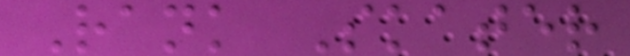Rank Skater
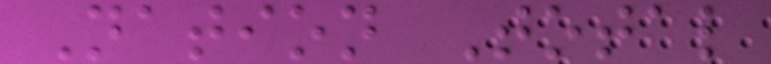Nation Total
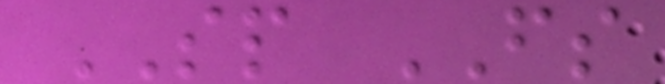SP FS
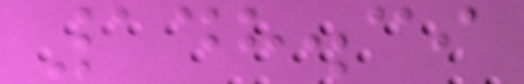148.39
